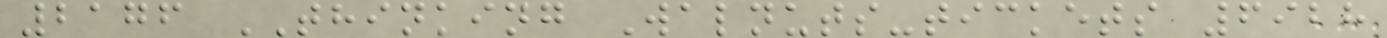2176 THINKING Walnuts-tickets 6928
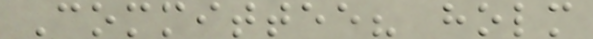Committee? holm
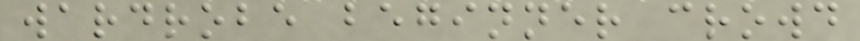wardrobe beginner crowd
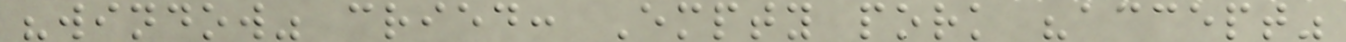"window" cried: Empty pork "accept"
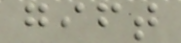gift
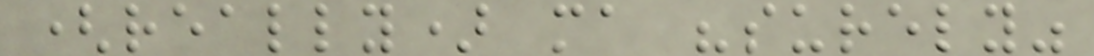(really) ma "surely"
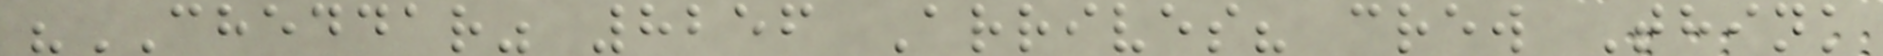"CHEDDAR" 8256 Arrives? crew Think
